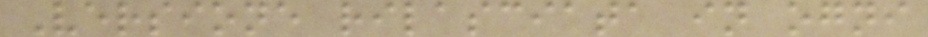Versione rilasciata in ogni
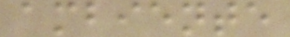ambiente
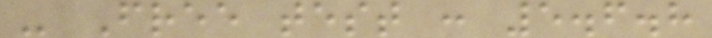- Free test : 5.6.8
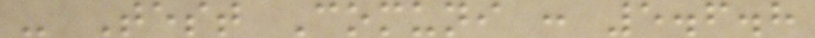- Test Comuni : 5.6.8
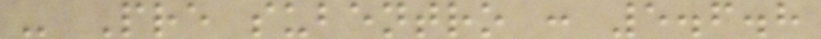- Pre subentro : 5.6.8
